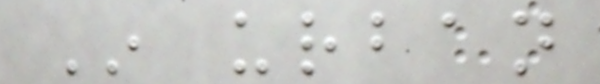In urban
